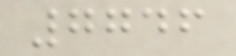7746
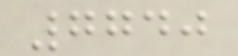7740
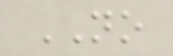NO
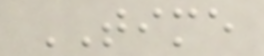TIME
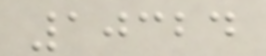10324
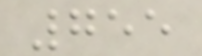755
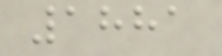1881
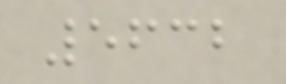5632
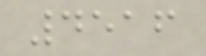4516
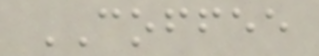COFFEE
